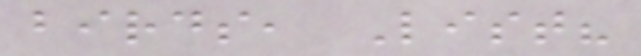birds, List?
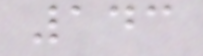143
